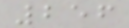256
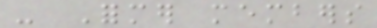- Former members
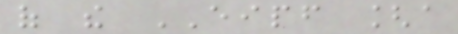of the EIPF [a
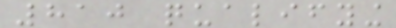810 qualifying
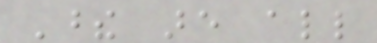These are all
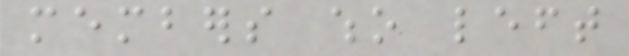members who left
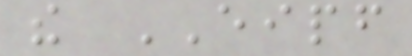the EIPF
